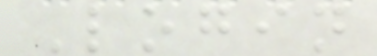Login
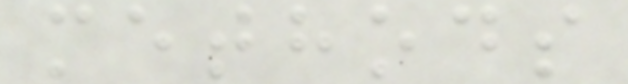methods
